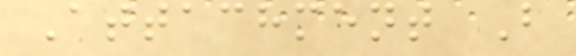Attachment B
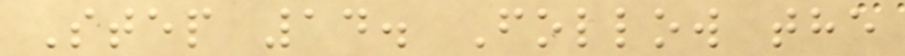Step 14. Follow the
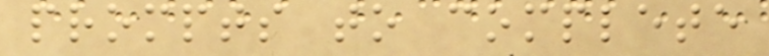prompts to complete
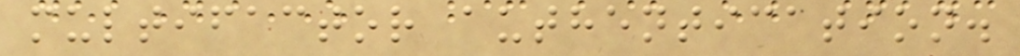multifactor authentication.
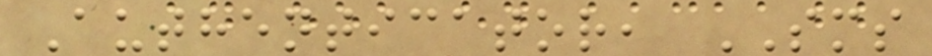Authenticator, SMS
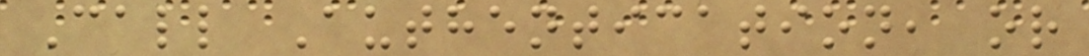Call Authentication, or
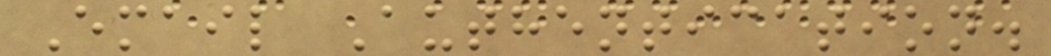Email Authentication.
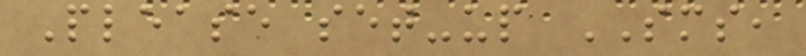Please set-up SMS,
